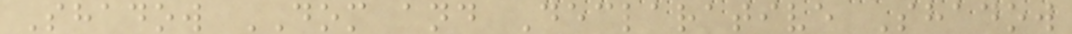Shadow DOM and Declarative Shadow
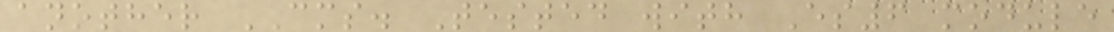another CMS. Tested with Es6 module
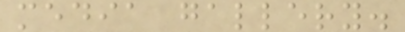media gallery.
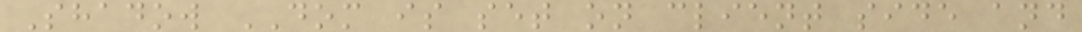Shadow DOM is set on client side and
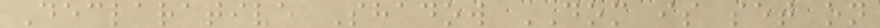Declarative Shadow DOM is set on
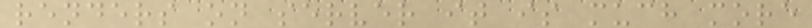renders on server it is much more
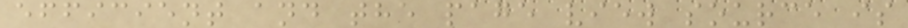efficient and the page view source is
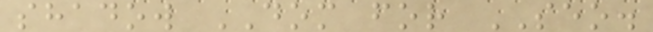shadow DOM for SEO.
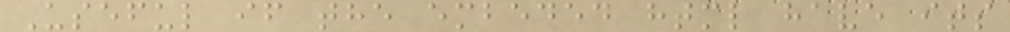Useful if the embeded html have its
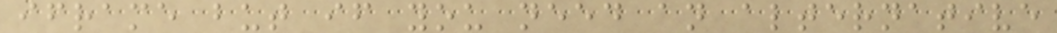iframe but if you need an alternative
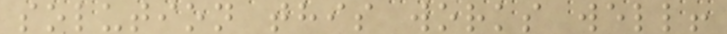solution this works well!
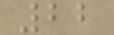22
